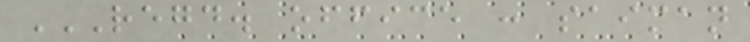REGD. OFFICE : SAIMAN
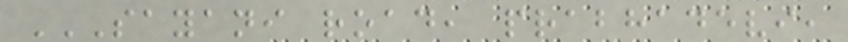SAYANI ROAD, PRABHADEVI,
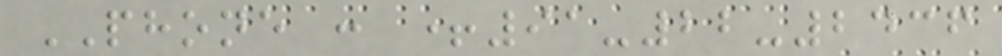PHONE : +91-22-2436
